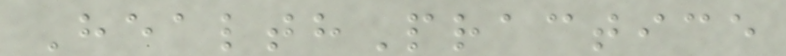HealthPractice
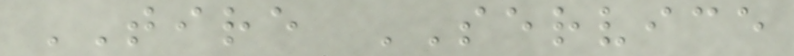TIRE SERVICE
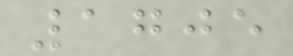1705
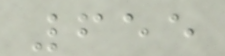655
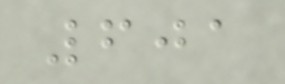601
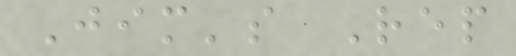Jim's Rep
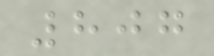807
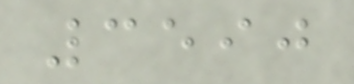3590
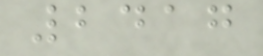2417
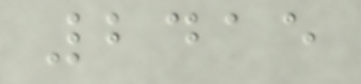2415
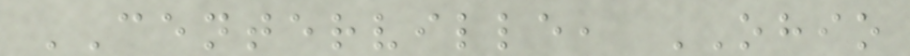CENTERVILLE, OHIO
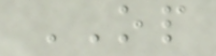OP
